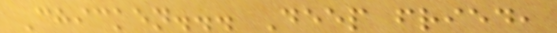Chicken... Deep fried,
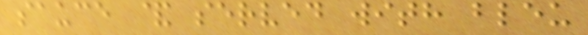sauce & served with bleu
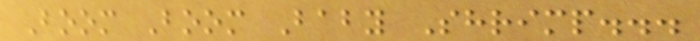Boom Boom Baby Shrimp...
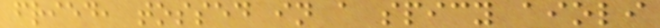fried, tossed in a spicy aioli
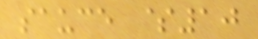sauce $10
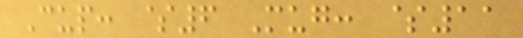Cup: $6 Mug: $11
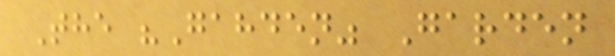The "Gahden" Garden
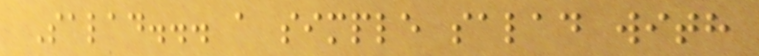Salad... a simple salad with
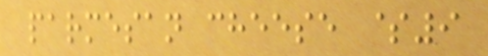parmesan cheese $9
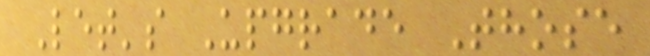Let's Upgrade Those
